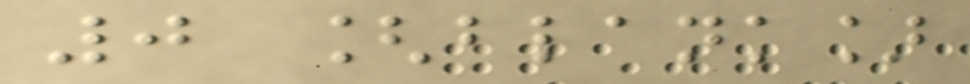0 [blank]
